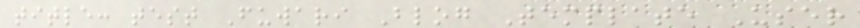title: test Fuwari Blog Template User
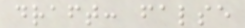draft: false
